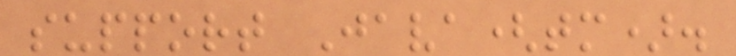support Java(tm).
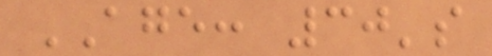AGE: 30's
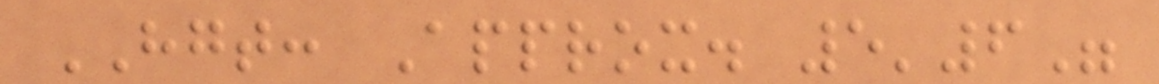HGT: Approx. 5'6"
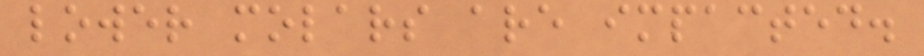lower molars are impacted.
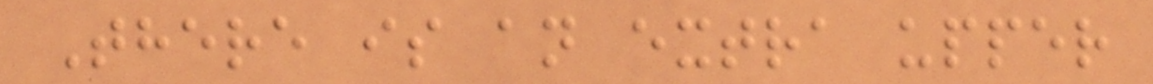There is an extra upper
